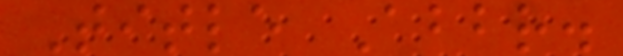Title Abbr.
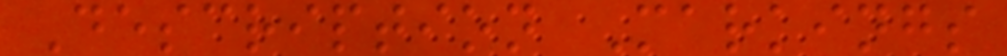Description Markings
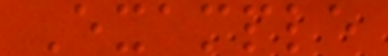Example
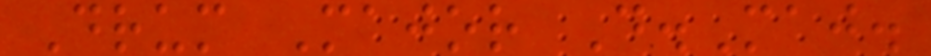Drum Major D.Maj.
